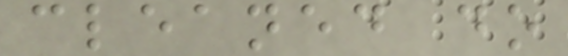cleaned do
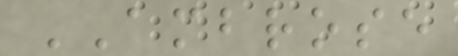AMBROSE
